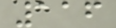116
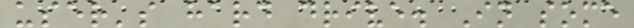user's hard drive. In some
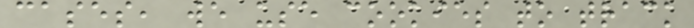cases, we use cookies to track
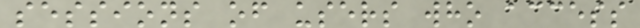sessions of users who access
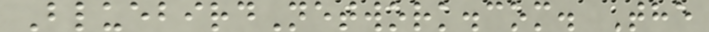BluebirdNetwork.com. The
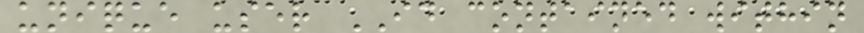unique user ID contained within
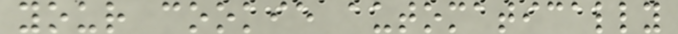your cookie automatically
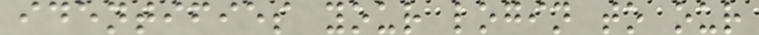identifies your login to our
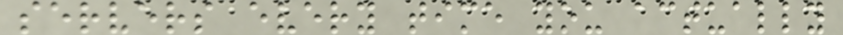servers every time you actually
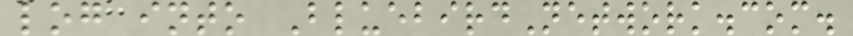log into BluebirdNetwork.com.
